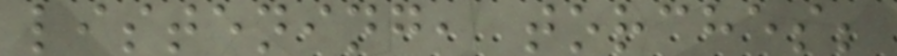listening, torches;
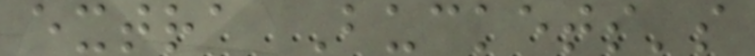extra Buckets's
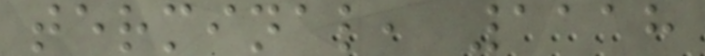terminal, 1118
